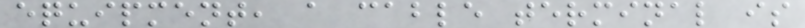equipment, a cable terminal is
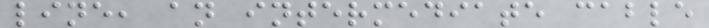line, an intermediate cable
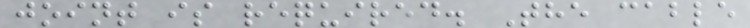joint is required. The cable
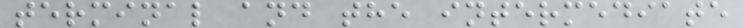terminal and the intermediate
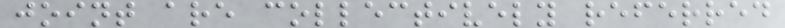joint are collectively referred
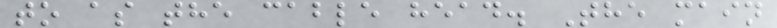to as the cable head. The main
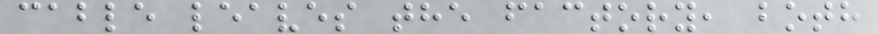cable leaves the factory, both
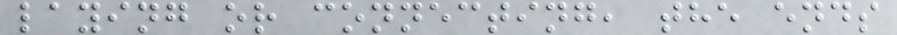laying or connecting, the ends
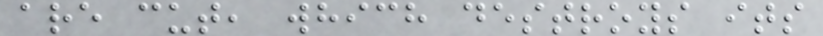are cut, which destroys its
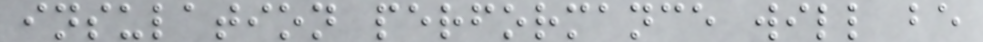insulation performance will be
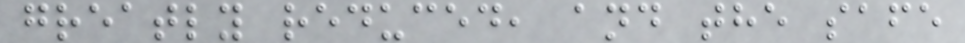greatly reduced, and the safe
